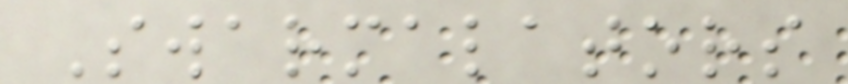Swarmalators
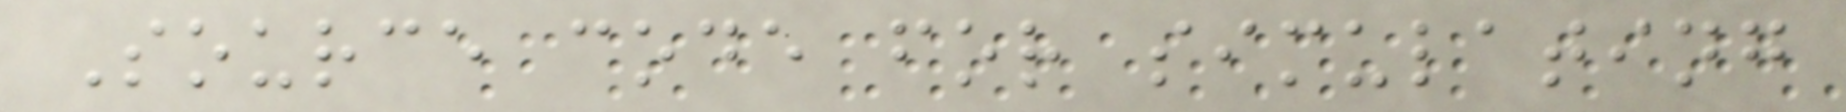Source code for simulating
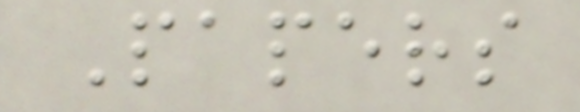Papers
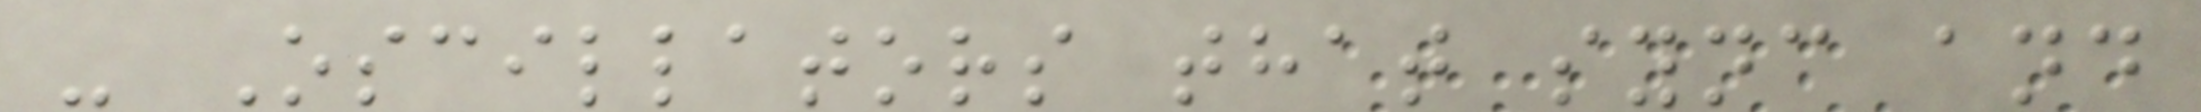- Oscillators that sync and
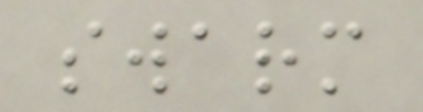swarm
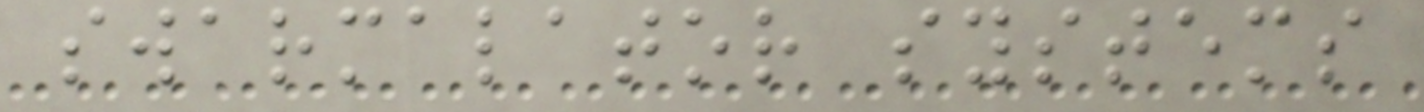swarmalator systems
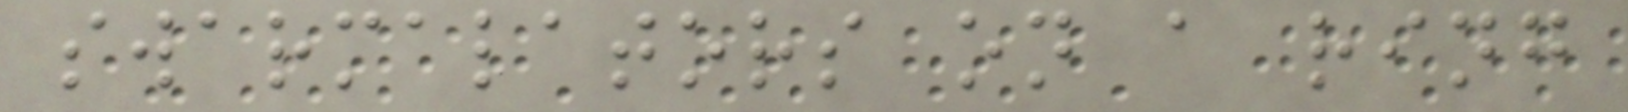swarmalators on a ring
